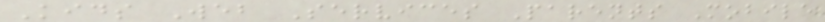Kids Web Services Parents Mobile
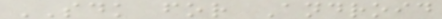SDK for Android
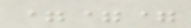===
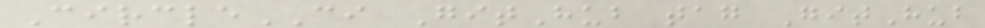CircleCI GitHub tag GitHub
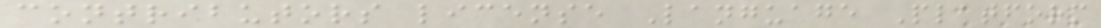contributors license Language Platform
